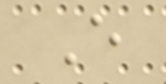E
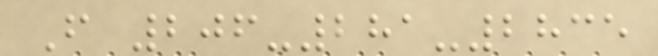F 206-281-2835
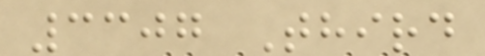3307 Third
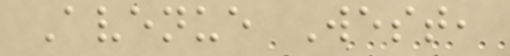Avenue West,
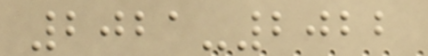2021-2022
